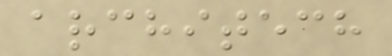architech
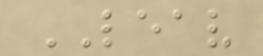LEAV
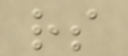rs
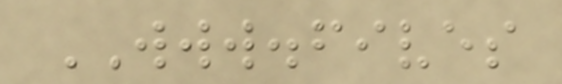WWW.fives
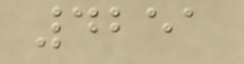4251
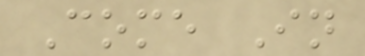Come In
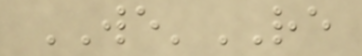WE'RE
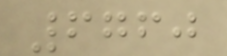6760
